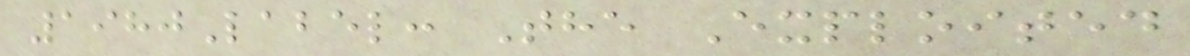1980Label: The Exploited
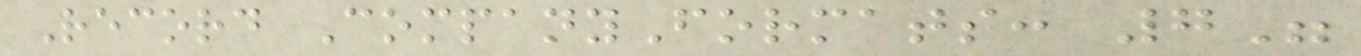Record CompanyFormats: 7"
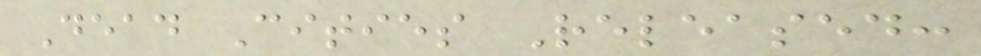Dead Cities Released:
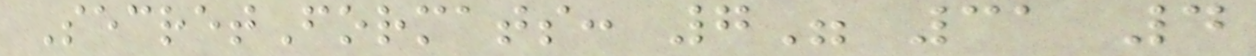SecretFormats: 7" 31 4
